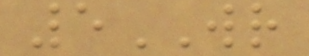5WR
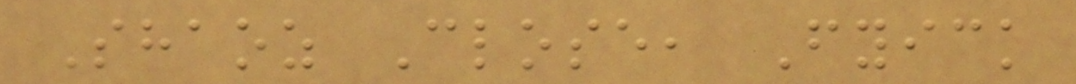Shaoz Close, Fyick
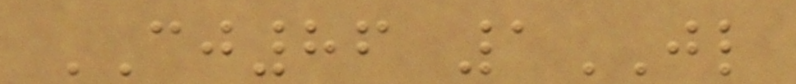CJ86 1JL
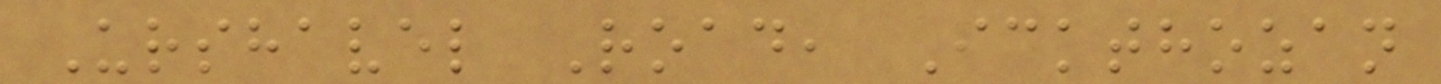Urshavel Road, Ickthozan
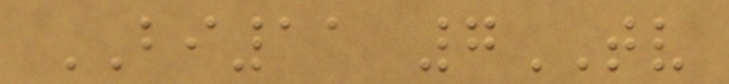BI11 7TV
